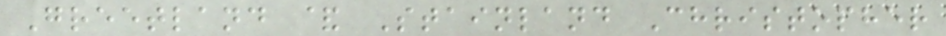Greetland & Stainland Christopher
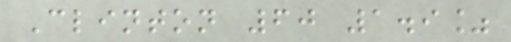Clinton 60 1.9%
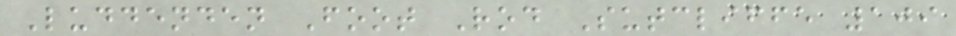Luddenden Foot Rod Sutcliffe 109
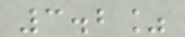3.2%
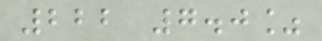222 7.0%
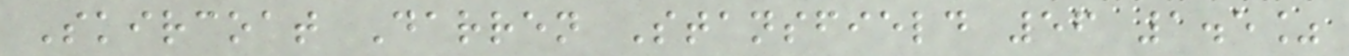Skircoat Darren Stansfield 56 1.5%
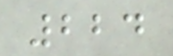224
